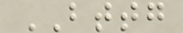BTTG
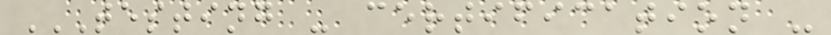TESTING - CERTIFICATION -
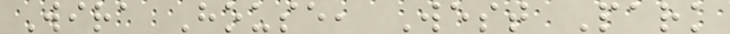Wira House, West Park
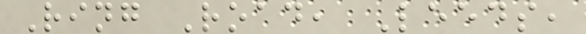Ring Road, Leeds,
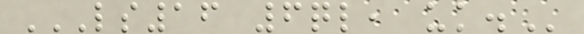LS16 6QL, UK.
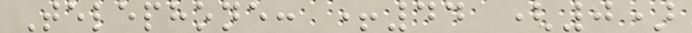Telephone: +44 (0)
